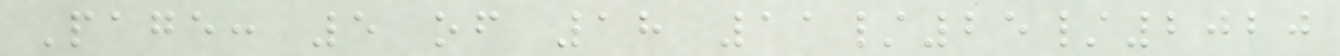Page: 5 of 18 11/25/2020
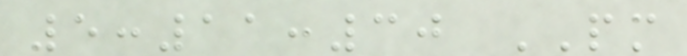5:11:30 PM
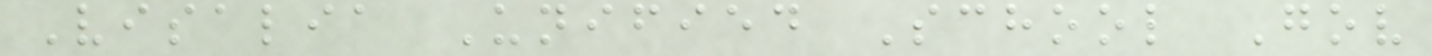Visalia Unified School Gov
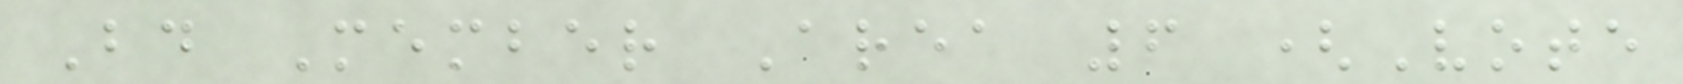Bd Member Area 6 (Vote
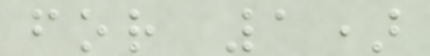for 1)
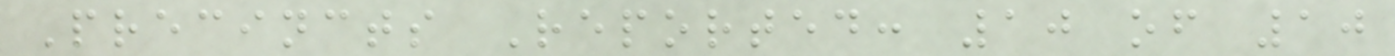Precincts Reported: 10 of 10
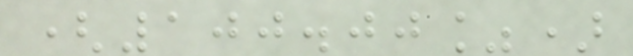(100.00%)
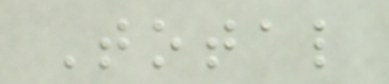Total
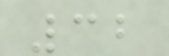32
